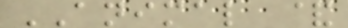ANIMAL &
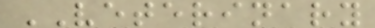VETERINARY
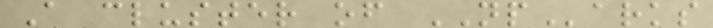A cluster of NParks
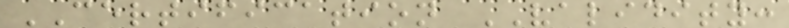CERTIFICATION VALIDITY:
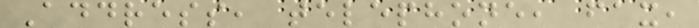Address, telephone, fax,
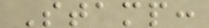Stamp:
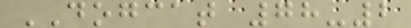DOGCAT 78-2
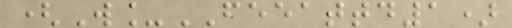(W_FEEATTD1)
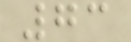73
